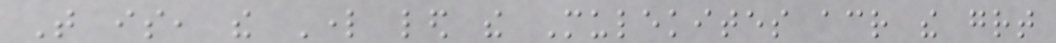That is, the Lord led the Mulekites across the great
